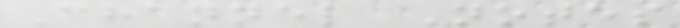Channel Notes
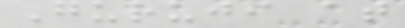Guruji at
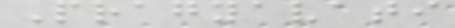Pragyavati
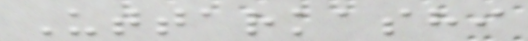Uttarkashi
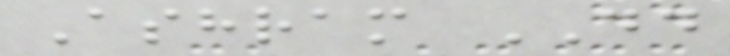Ashram DD
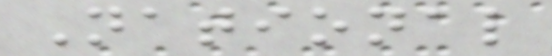National
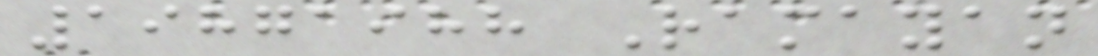19871988 Ramayan
